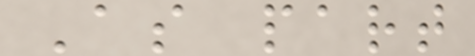As part
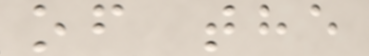of the
